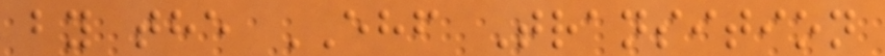by the EHF Transition
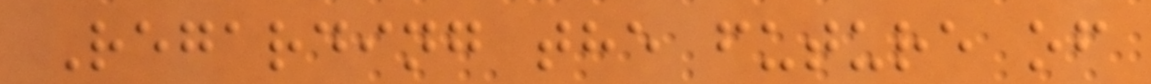Regarding the future of
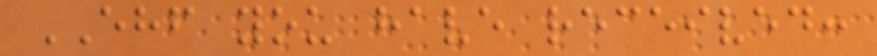EHF you have received:
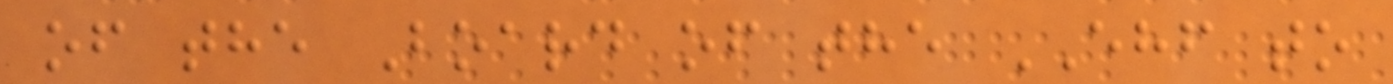of the Board of the EHF to
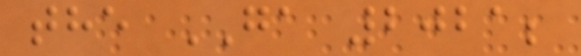the GA 2021;
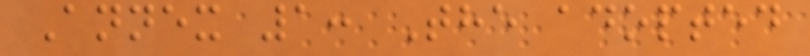Annex 1: The adopted
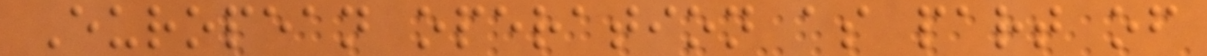European operation as part of
